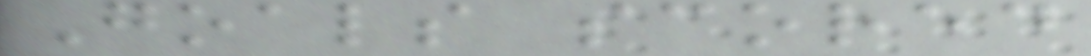Goals scored
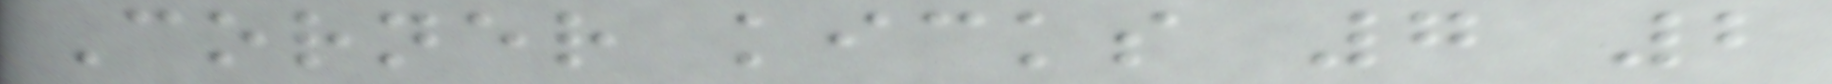Corner kicks 7 2
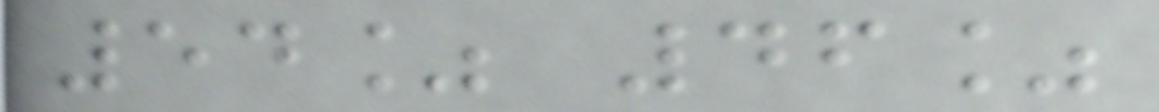54% 46%
